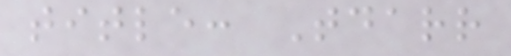title: Tdarr
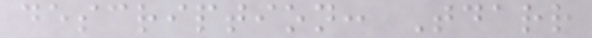description: Tdarr
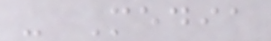- Media
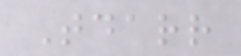Tdarr
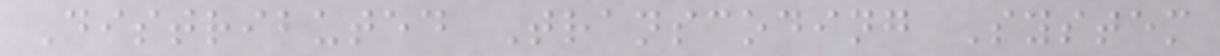Distributed Transcoding System
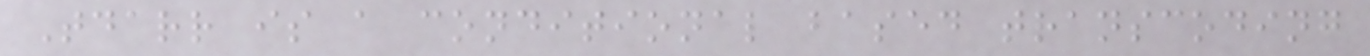Tdarr is a conditional based transcoding
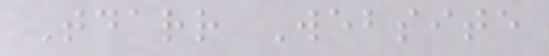Tdarr Website
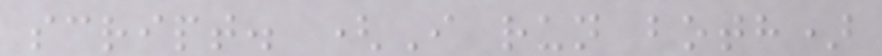script. (I run both)
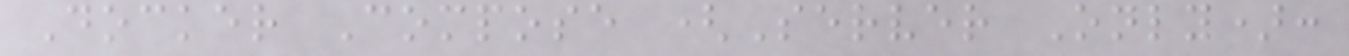Docker Compose (Server Only):
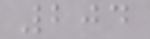204
